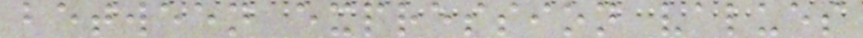between expression values
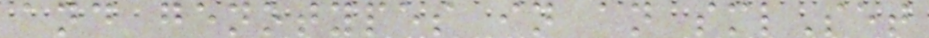and genotypes in an smlSet
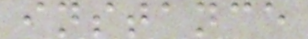instance
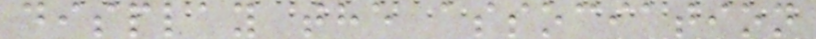display the association
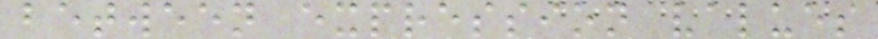between expression values
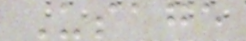Usage
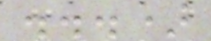...)
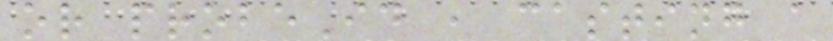or probeId , casting a
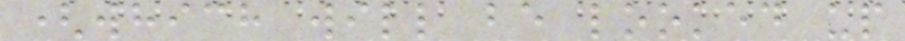(which will be looked up
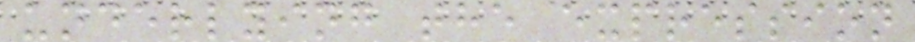underlying the expression
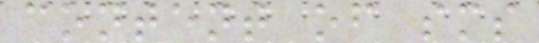content of sms
